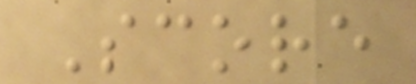Score
